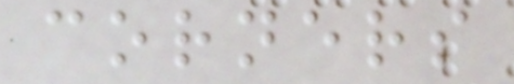corners
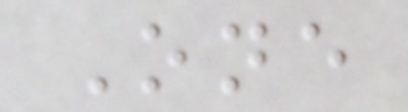One
